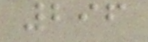296
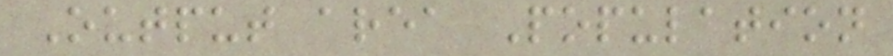Output area Population
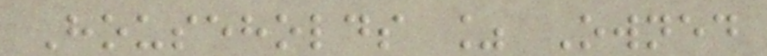Households % Owned
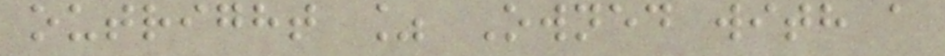outright % Owned with a
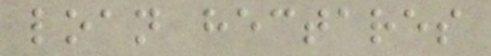loan hectares
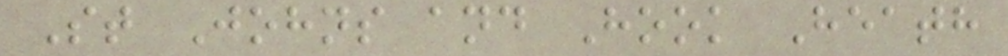St Johns and Hook Heath
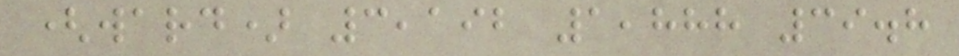(ward) 3,192 1,888 39.8
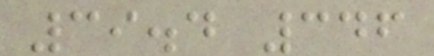39.4 346
